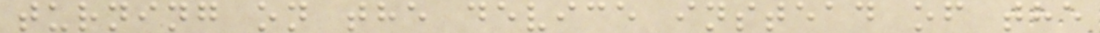turning on the device instead of the
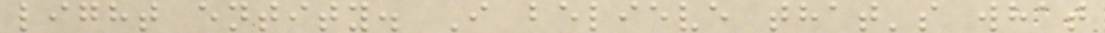light entity. I believe that's what
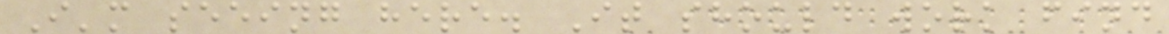I'm seeing here. It should work find
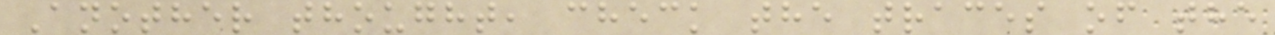Another thought, check the traces of the
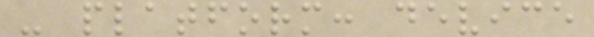- platform: device
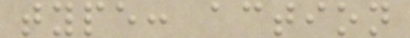type: action
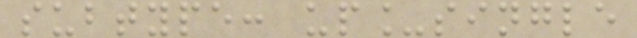subtype: up_single
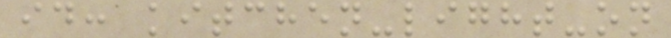id: kitchen-light-on
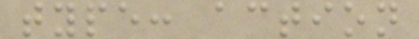type: action
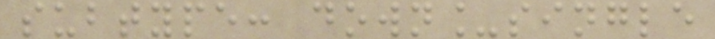subtype: down_single
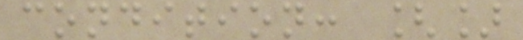condition: []
